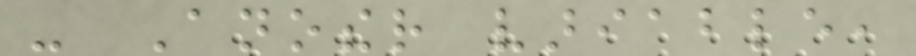- Another variable,
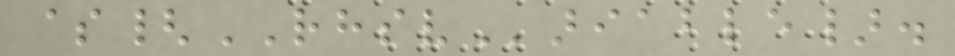${RHSVariable}.
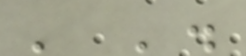' '.
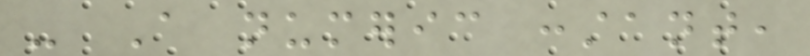- A numeric constant,
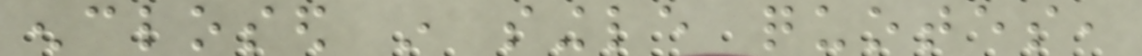enclosed in single quotes,
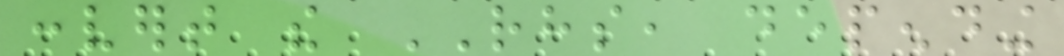convert the RHS, depending
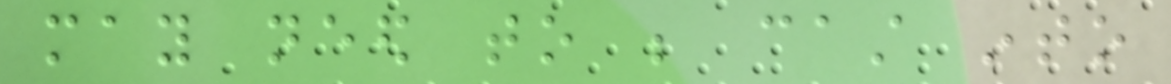may need to be cast into
